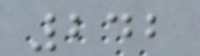242
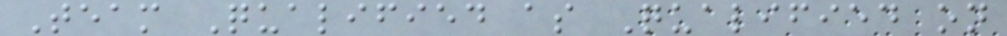Team Qualified as Qualified on
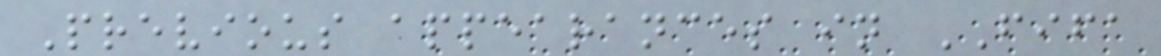Previous appearances in FIFA
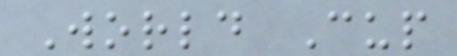World Cup
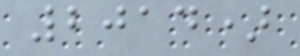2014)
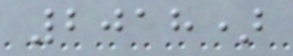2018)
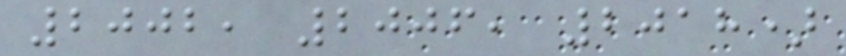2002, 2006, 2018)
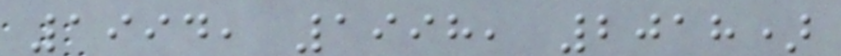1994, 1998, 2018)
